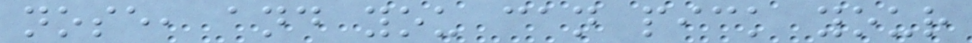nose, and you can pick your
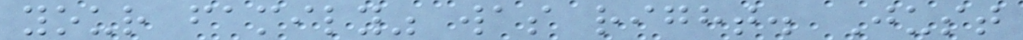your family" was right. Just
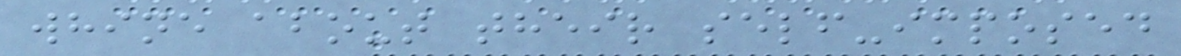whine about their self-imposed
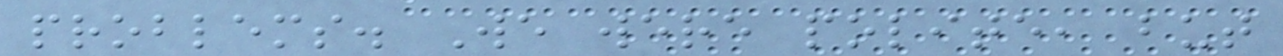problems. We were polite, but
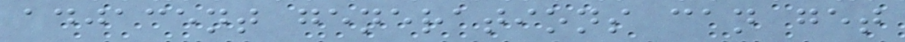adjacent generations can get
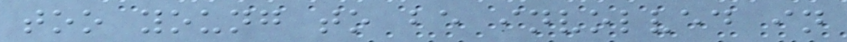too young to be involved in
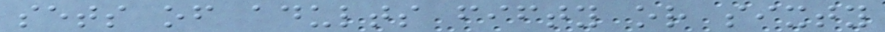sets of adults fifty or sixty
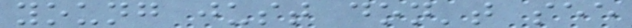young just don't see
